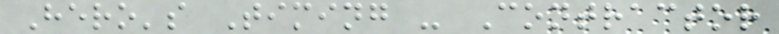Hero's Timing - Contractor
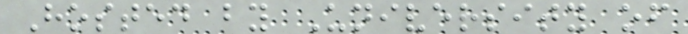Hosted by University of
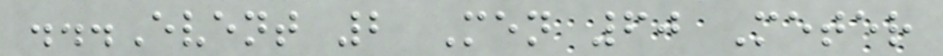...Event 2 Men 60 Meter
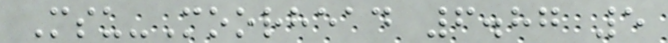Msu-Moorhead 6.87 5
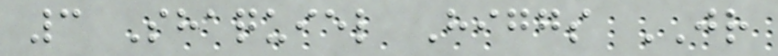3 Shaquiel Higgs JR
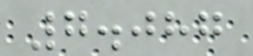7.087
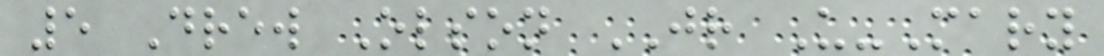5 Drew Olson JR U-Mary
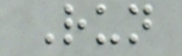Run
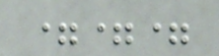===
